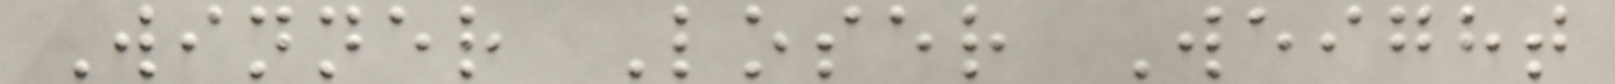Winner Loser Weight
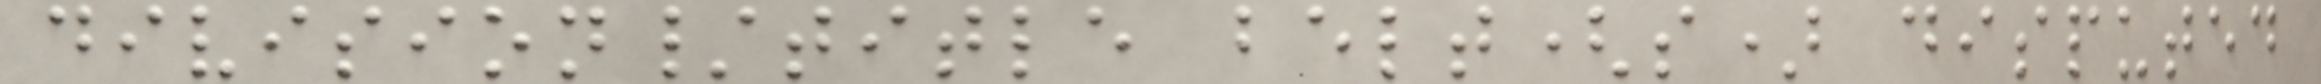division/title belt(s) disputed
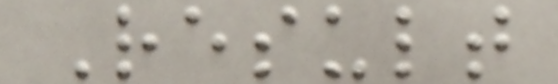Result
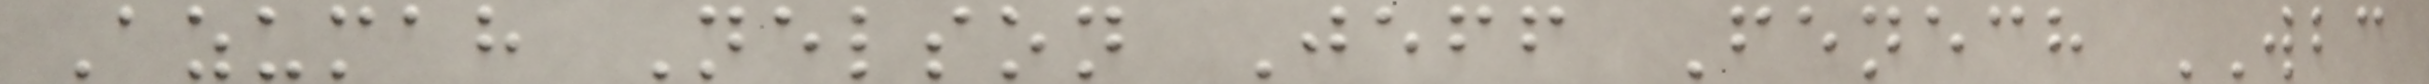Azumah Nelson Jeff Fenech WBC
